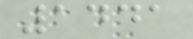1441
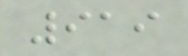919
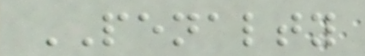PENALTY
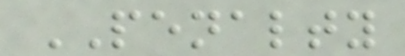PENALTY
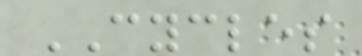CYCLES
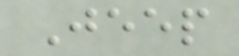Jeep
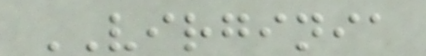VIRGINIA
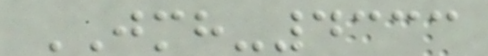JMH-4333
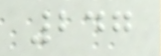247
